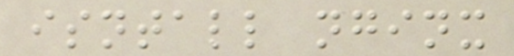isntall nginx
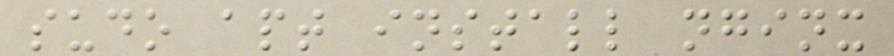sudo apt install nginx
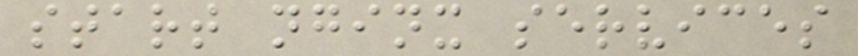start nginx services
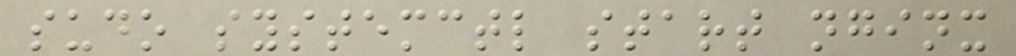sudo systemctl start nginx
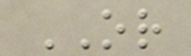OR
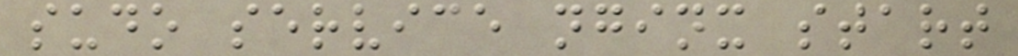sudo service nginx start
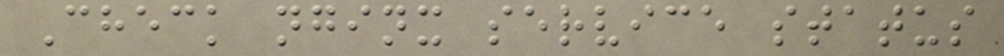Check nginx service status
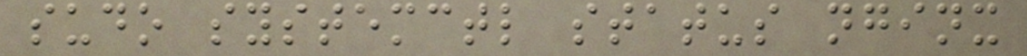sudo systemctl status nginx
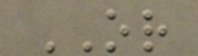OR
